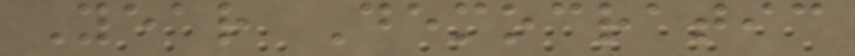Year Democratic
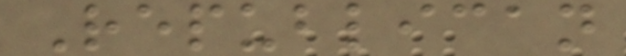Republican
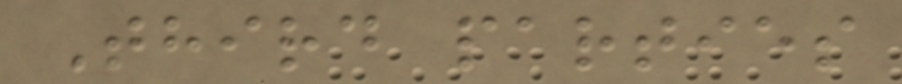Third parties
